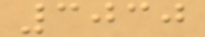3030
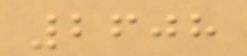2608
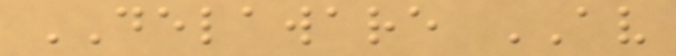DELAWARE AV
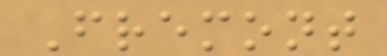Fremont
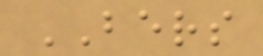BERS
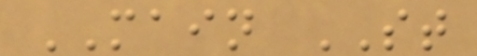MAIN ST
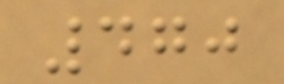470
